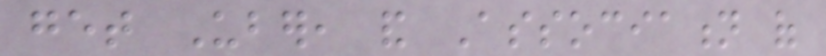get Uber, and Association of
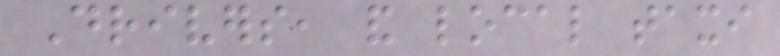Drivers, and local taxi
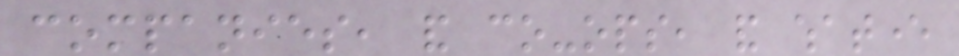companies, and co-ops, and whatever
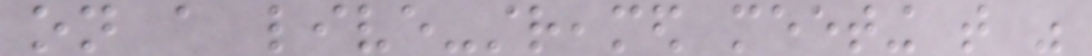on a live-streamed meeting that was
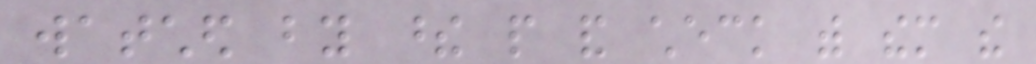watched by these people and check with them the
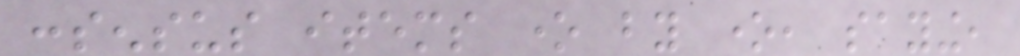consensus items one by one, saying,
